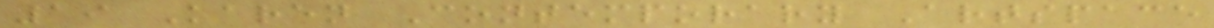19 Karen Contemporary Artspace
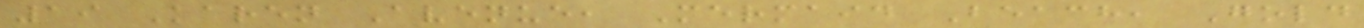19 Karen Avenue, Mermaid Beach, Gold
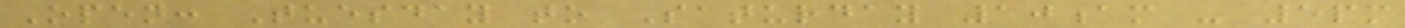Open: Tuesday to Saturday 10am - 5pm
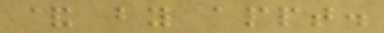& by appt.
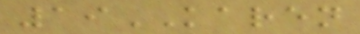19KAREN
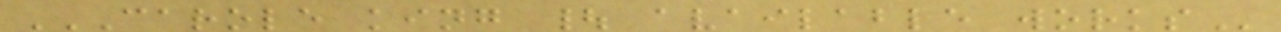CAROLE KING | AVAILABLE WORKS
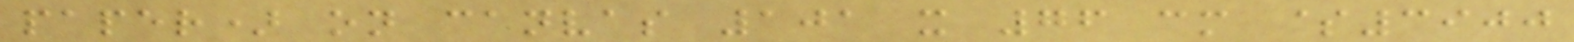paper) on canvas 101 x 76 cm $3900
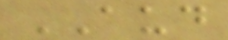AUD
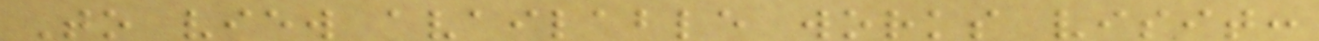To view available works visit:
